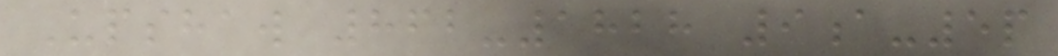Upshaw 862-1828 9a-5p
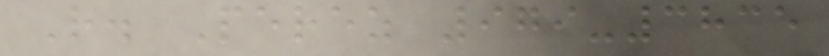R. Perez 979-3835
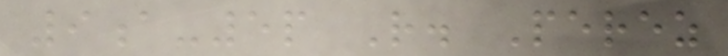9a-5p R. Perez
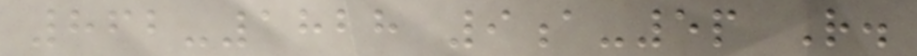862-1828 9a-5p R.
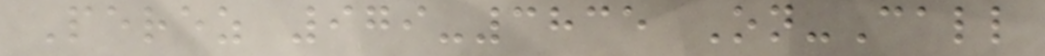Perez 979-3835 On-Call
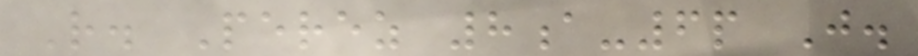R. Perez 8a-6p J.
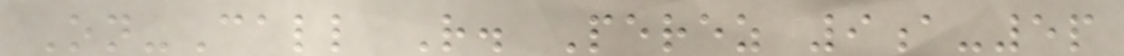On-Call R. Perez 9a-5p
